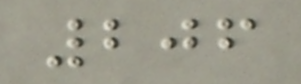206
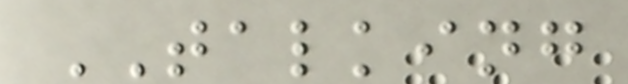TALKING
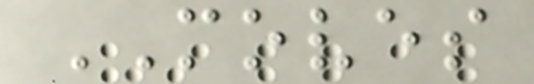MOVES
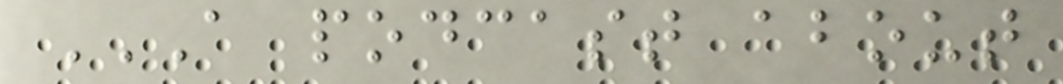A PODCAST ABOUT
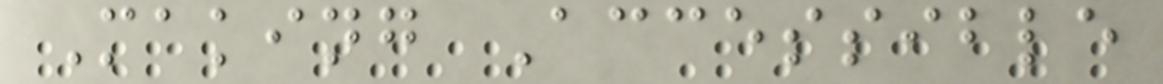Making Accessible
